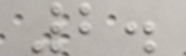2.
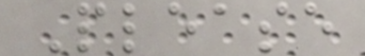Please
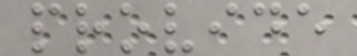provide
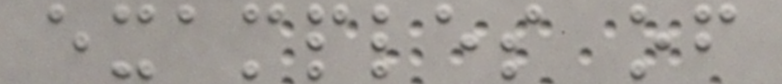examples of
